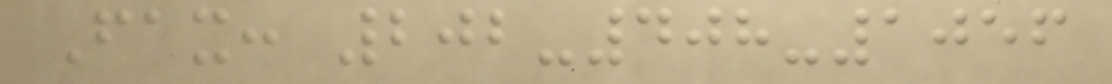Fax: 202-408-1056
